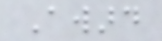Award
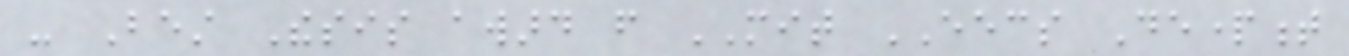- Best Thesis award from MIT EECS Department
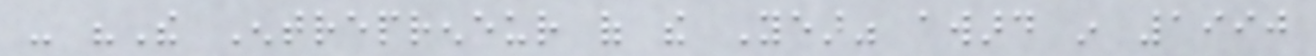- "The Entrepreneur of the Year" award in 1990
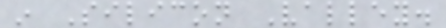in Silicon Valley.
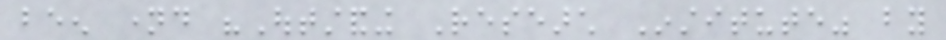been named "Outstanding Research Institute" by
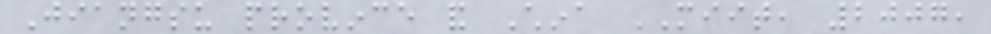Jiangsu province and China MIIT, 2007,
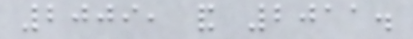2009, and 2011.
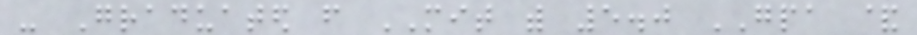- Graduated from MIT with 5.0 GPA &
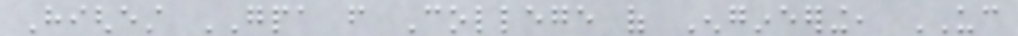Highest GPA from College of Engineering, UC
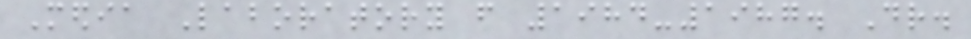Media Laboratory from 1984-1987. Dr.
